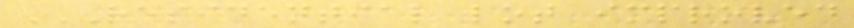RESIDENTIAL LOT IMPROVED
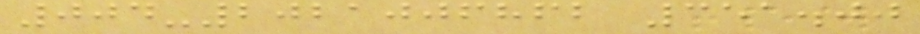004-2021006862 351.00
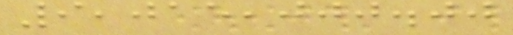9,015,000.00
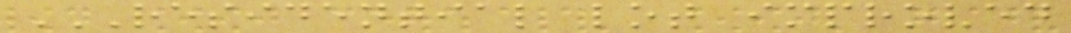RESIDENTIAL LOT IMPROVED
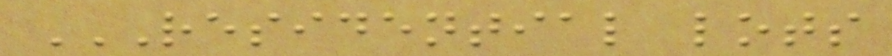RESIDENTIAL LOTS
